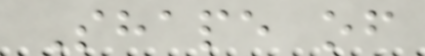Shape of
